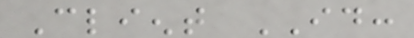Client ID:
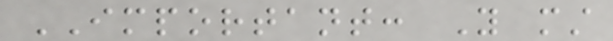IMPORTANT: You must
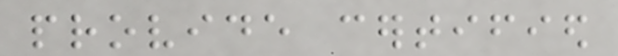provide certified
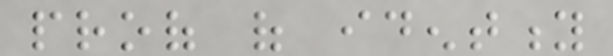proof of identity
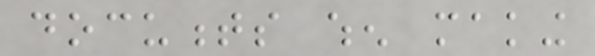documents when making
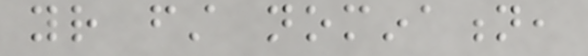your first nomination,
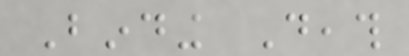Binding Death
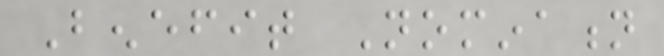Benefit Nomination
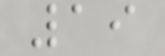19
